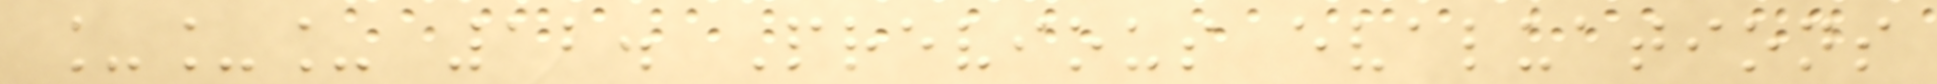___ 12. Previous evaluations
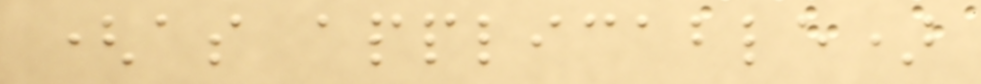(as applicable)
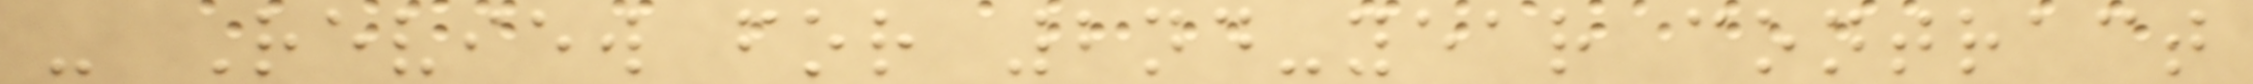- Review for 2nd-year contract
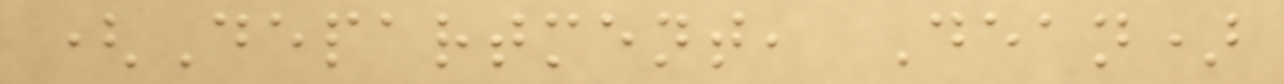(Department, Dean)
